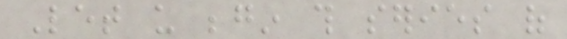Let us begin this series of
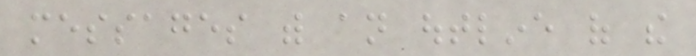messages with an outline of the
